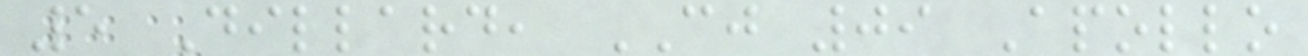5 Dillard, CJ 09 Apollo
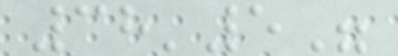38'5"
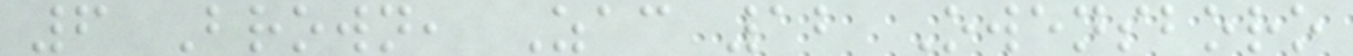6 Brown, Zac 12 Owensboro
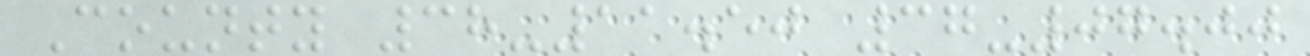County 38-11.50 37-07.00
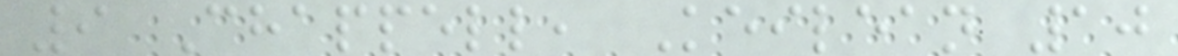9 Chappell, Keilean 10
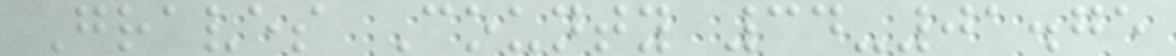Graves County 34-01.75
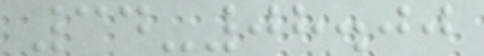34-08.00
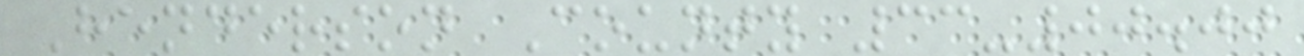Henderson County 33-00.00
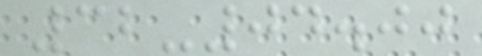32-04.00
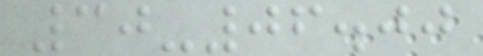30-06.00
